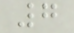7
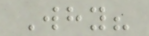Why?
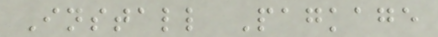Install Pagkage
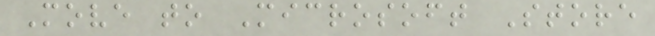Move to Microsoft Store
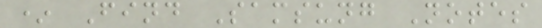* Find Samsung Notes
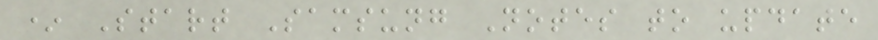* Start Samsung Notes to update
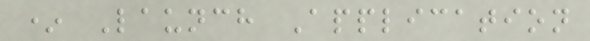* Launch Application
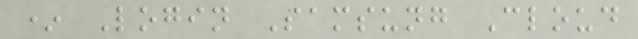* Login Samsung Cloud
